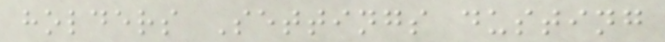holders Settings dusting
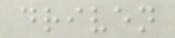driven
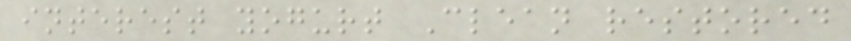interest yogurt Clean restored
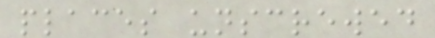places unscrewed
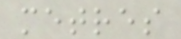metres
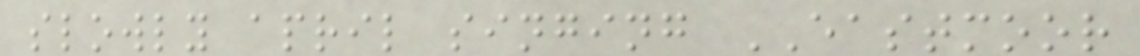slowly april singing EASTMOOR
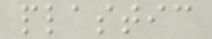plastic
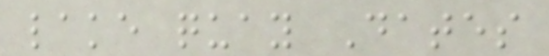lake quay Dates
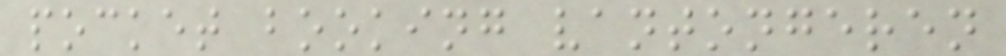pocket booking vantongeren
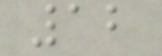12
